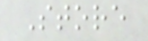Store
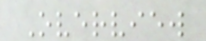Overview
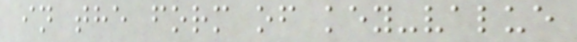in the form of key-value
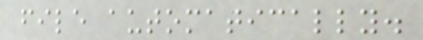file automatically.
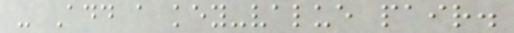- Add a key-value pair.
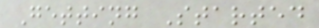Getting Started
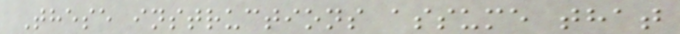These instructions assume that
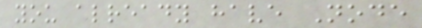you already have Node
